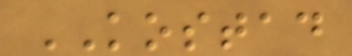KOSTAD
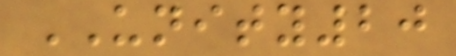UNITY20
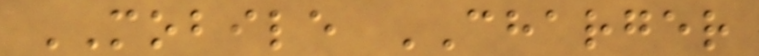MOBILE CHARGER
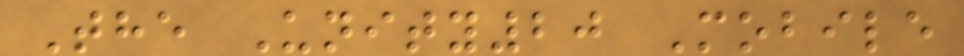The Unity20 Mobile
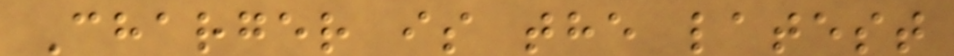Charger is the latest
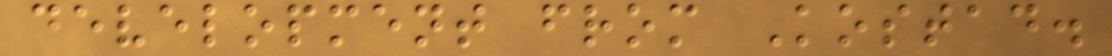development from Kostad.
